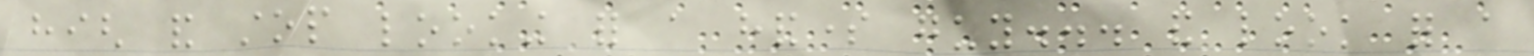high and stop looking for a handsome guy... and look for a
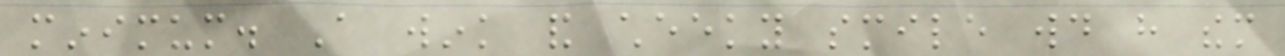minimum. A wink and cheeky smile would have them
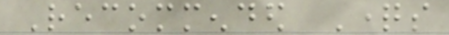Recommended Questions
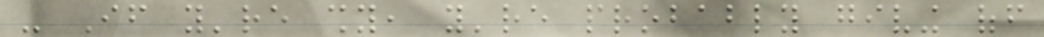- If you're shy, you're probably giving off
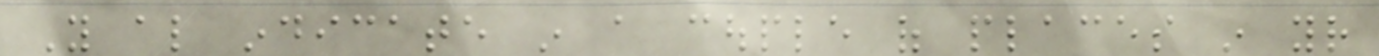You also indicate in a couple of places in your
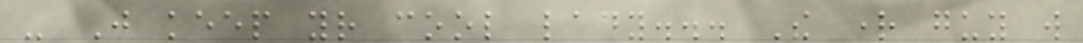- Just keep your cool lady... The right guy will
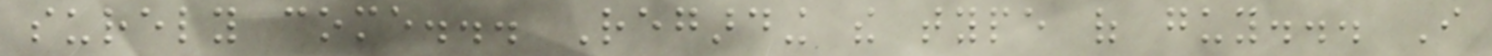surely come... Regarding the type of guy... I
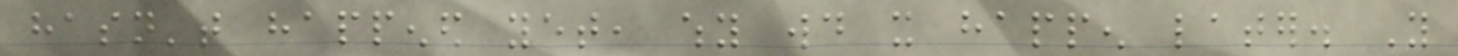hasn't happened yet, why would it happen later. You
